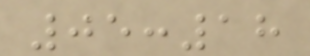05:18
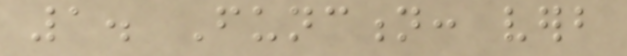1. Function: verb
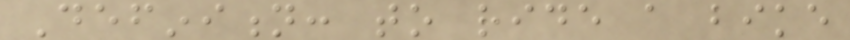Definition: to ride a bike
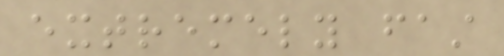extremely fast
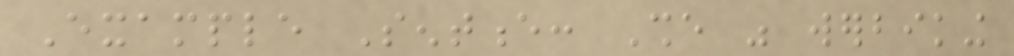Example Sentence: She was werbiking
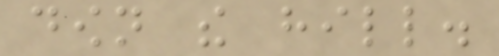down the hill.
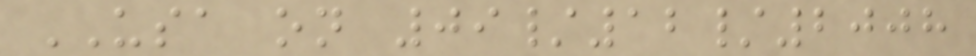USA on 09/12/2008
